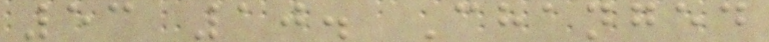53 10. Changed
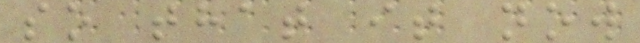so that it now
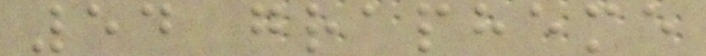54 grapheme
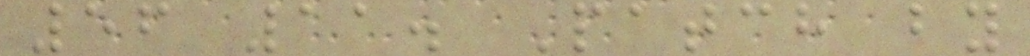56 11. Patch by
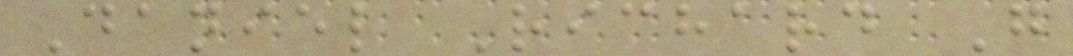Daniel Richard G
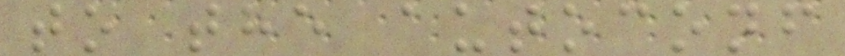to the autoconf
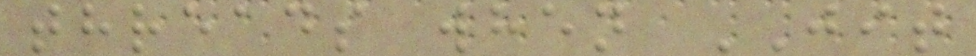threads when JIT
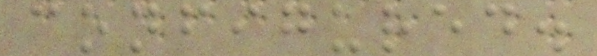configured.
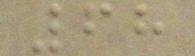68
